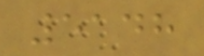5148
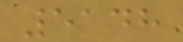5148
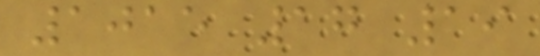1015 17 19
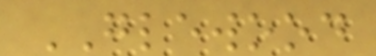GLEWOOD
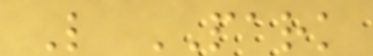L PARK
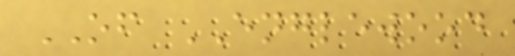OF ENGLEWOOD
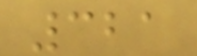321
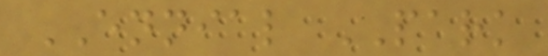ENNIAL PARK
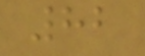82
